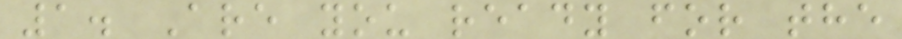1. Are you ready for the
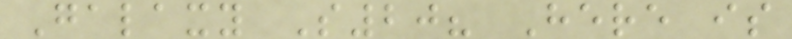Galaxy S20? Here is
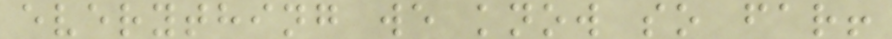everything we know so far!
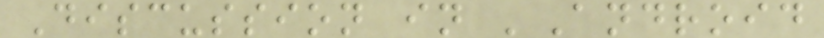Discussion in 'Android
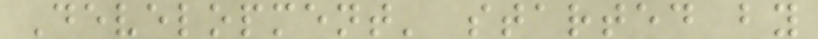Development' started by
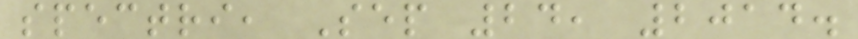spectri, Sep 24, 2014.
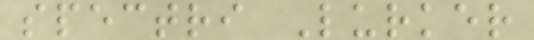spectri Lurker
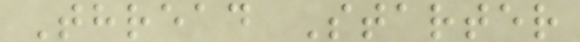Thread Starter
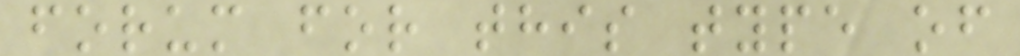forum for this type of
